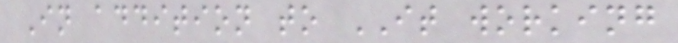In addition to IT working
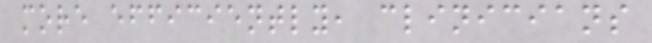more efficiently, clinicians
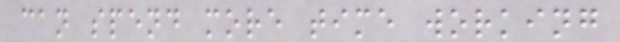can spend more time working
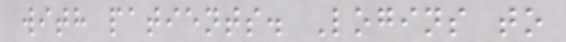with patients. Logins to
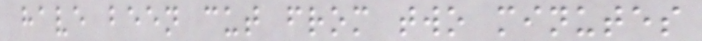have been cut from two minutes
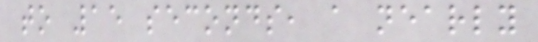to 15 seconds, a nearly
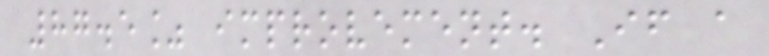87.5% improvement. If a
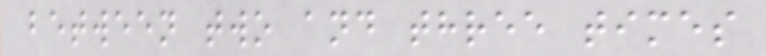between two and three times
